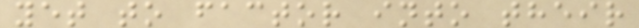yet to factor into their
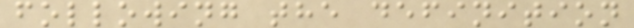following the definition
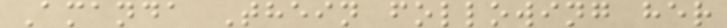Amanda Thein following her
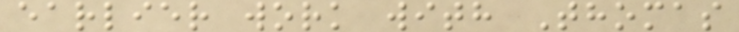earlier work with Thomas
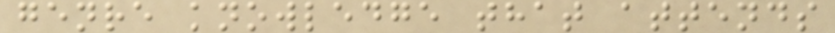genre knowledge that attends
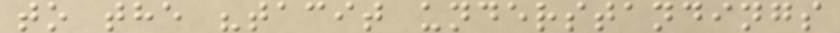to the "tacit understandings
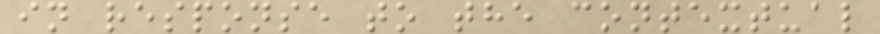in response to the contextual
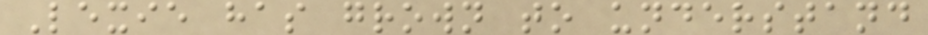Lexie has grown to understand
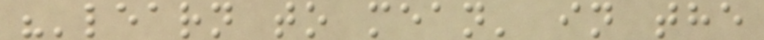"'learn to mean' in the
